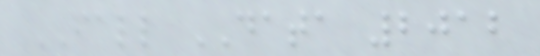FALL DATA 2012
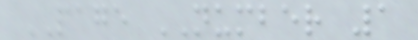PAGE NUMBER 1
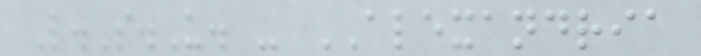L.S.U. - ALEXANDRIA
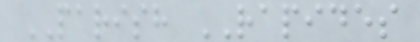PARISH RAPIDES
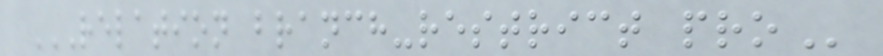RELATION BRANCH-RESTRICT PRO
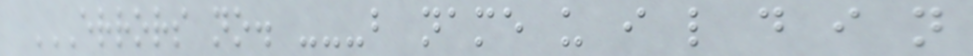ERRORS NO. ---B NAME U I L D I N
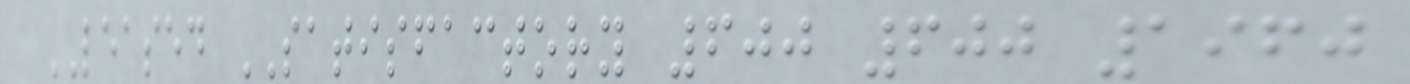LEASED SATISFACTORY 600 600 1960
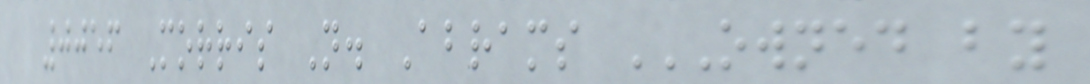0056 Morris N. Abrams OWNED BY
